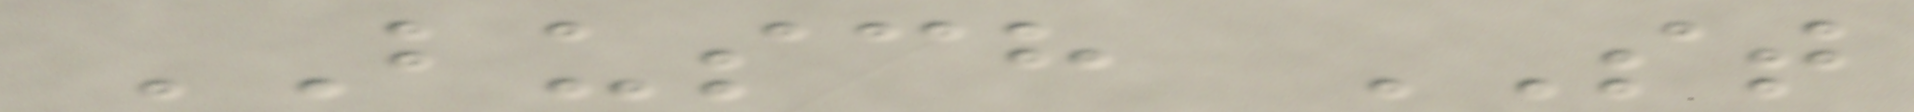BUSCH ST
